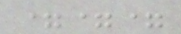===
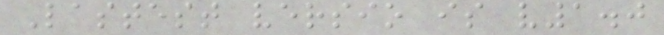Lastest versio is v1.0
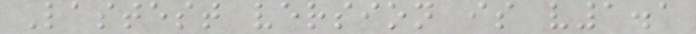Lastest version is v1.1
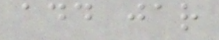add jar
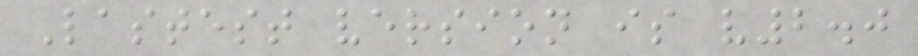Lastest version is v2.0
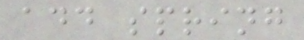add spring
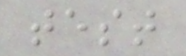test
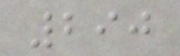290
